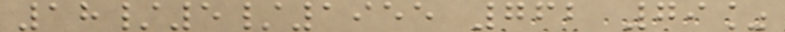18/5/1955 762 79%
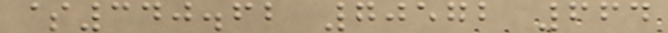$340.62 70572 664
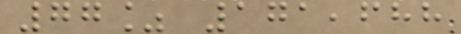77% 171,688
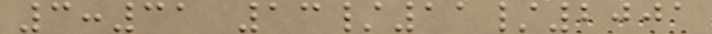3:31 13/11/2001
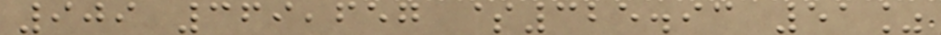909 369,657 $325.93 51%
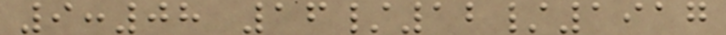9:08 16/12/1917
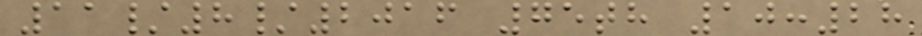11/8/2016 75th 10:28
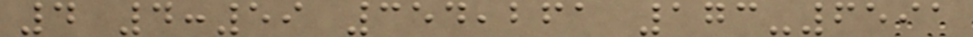4 4:59 354,261 173-6591
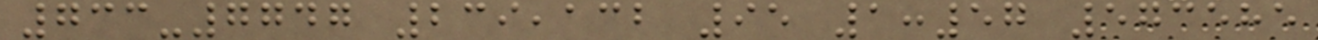733-7747 239,132 95 1:57 573585
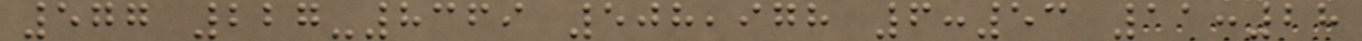577 227-8369 508,978 6:53 11:28
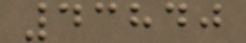43840
